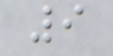9
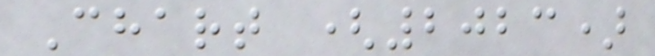Chart (2023)
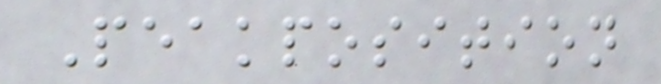Peakposition
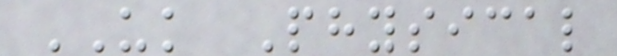UK Physical
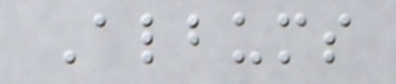Albums
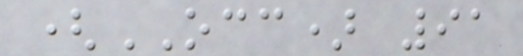(OCC) 91
